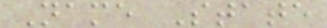Name State
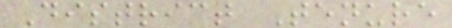District Tenure
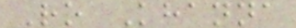Ro Khanna
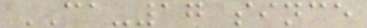CA-17 since
